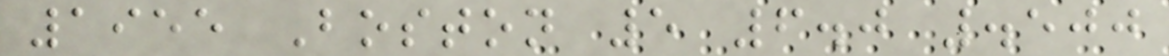1955 Boston 5 6.0 .500
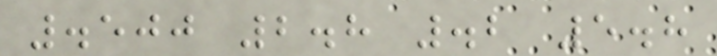.500 2.8 .2 5.8
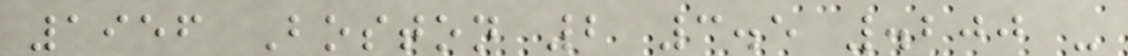1956 Boston 2 3.5 .200 -
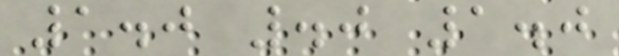1.0 .0 1.0
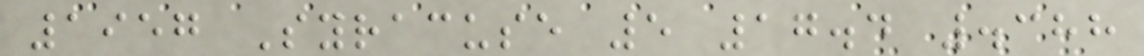1957 Syracuse 5 17.4 .388
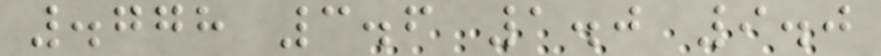.778 3.6 1.0 9.0
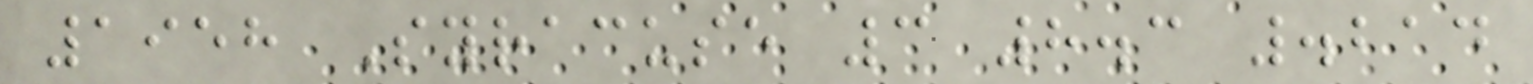1958 Syracuse 3 8.3 .214
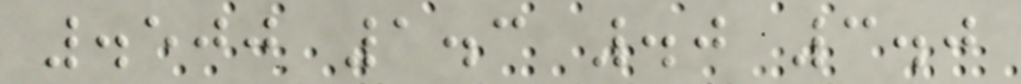.500 1.3 .0 3.0
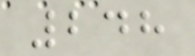248
